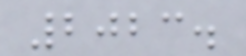2023.
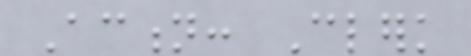Action: Clerk
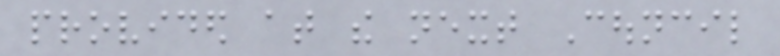provided at the next Council
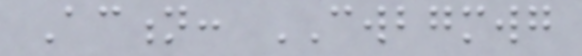Action: CWBGMWG
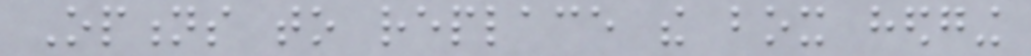Options to replace the box hedging
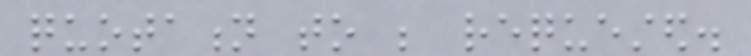quotation to be requested.
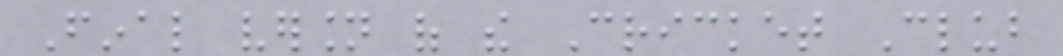Final version of the Cricket Club
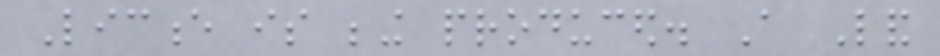Licence is being produced. A Land
